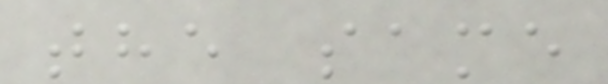the same
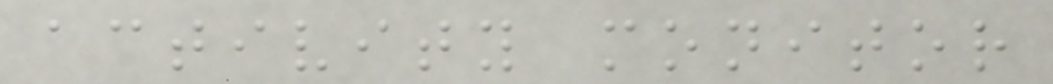activity monitor
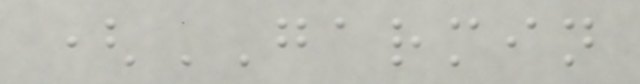(GARMIN
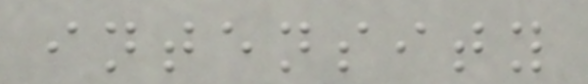intensity
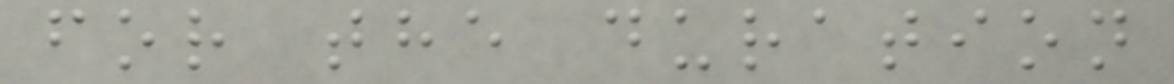for the duration
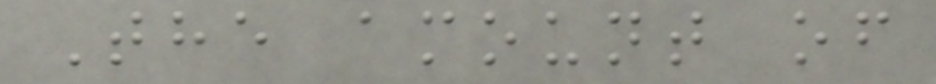The amount of
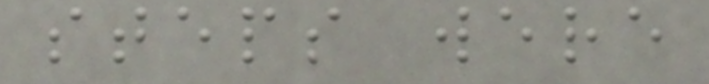steps were
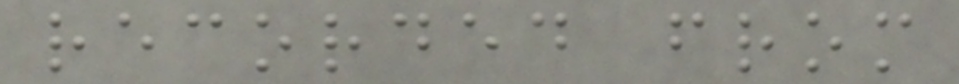recorded from
